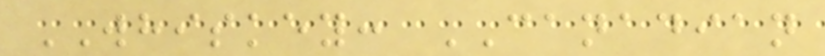WHISKEY: CANADIAN
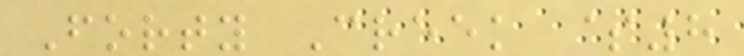Forty Creek $8
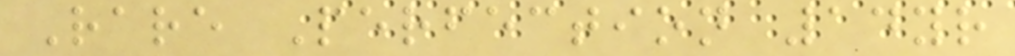Rare Perfection 14yr
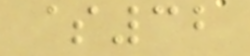$32
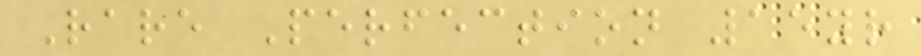Rare Perfection 15yr
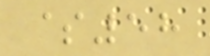$58
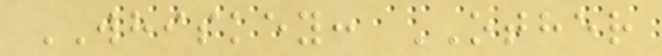WHISKEY: OTHER
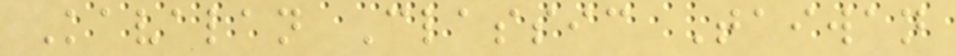Kavalan Classic Taiwan
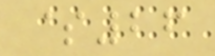$26
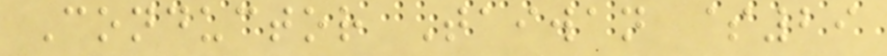Conductor Taiwan $29
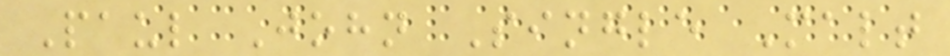Paul John Single Malt
